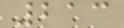213
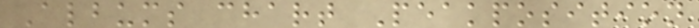Albums chart Peakposition
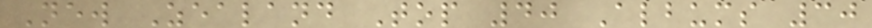New Zealand Top 40 Albums 30
